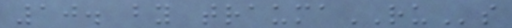10. by traumaRUs
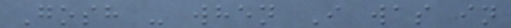Gosh - when I was in
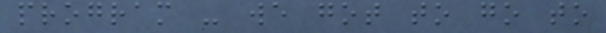program - we got to go to
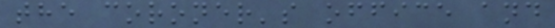the coroner's office and
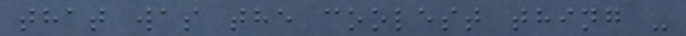that was the coolest thing -
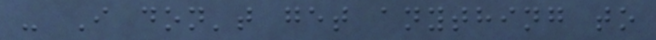- I don't get anything to
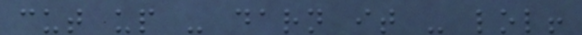cut up - darn it - lol!
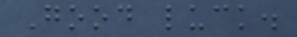Good luck.
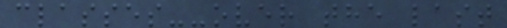classes--over the last
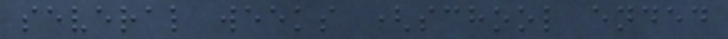several weeks (school ended
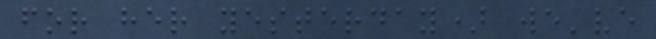for her yesterday) we've
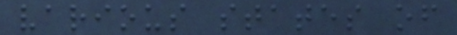various states of
